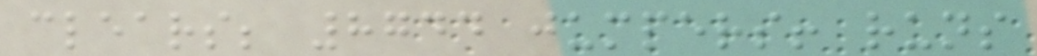clears; 8744 jumpers! runs
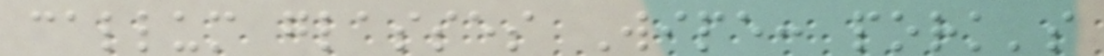callum glasses Wipe: pork's
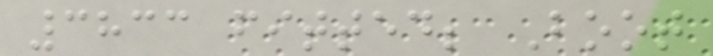3833 fitted; Boot
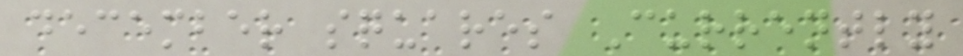december squares Currently
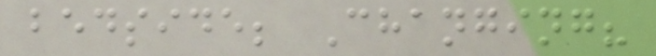bedside; Changing?
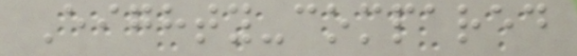Eighty-compared
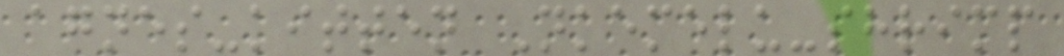agnes-kitten Nkemelu-shrimp
